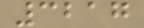3217
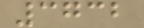3732
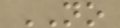NO
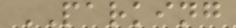PARKING
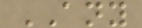ANY
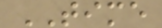TIME
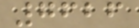7626
